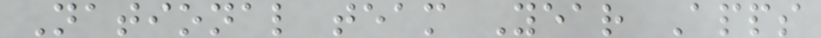National team Year Apps
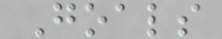Goals
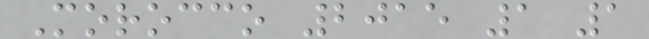Morocco 2015 1 1
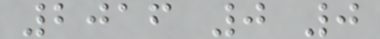2016 0 0
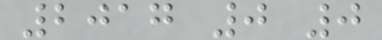2017 0 0
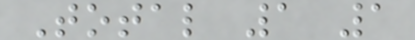Total 1 1
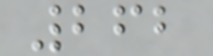262
